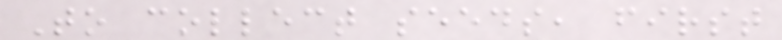To collect seeds, first
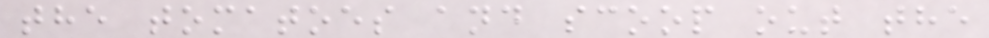the tomatoes and scoop out the
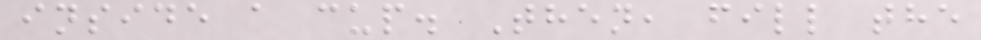inside a cup. Then, fill the
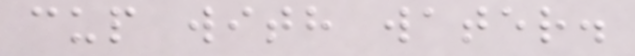cup with water.
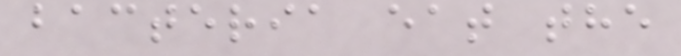bacteria eat the
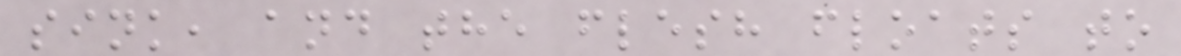sink, and the flesh floats to
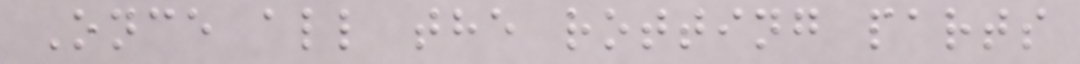Once all the rotting parts
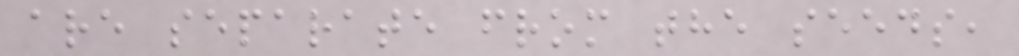are separate from the seeds,
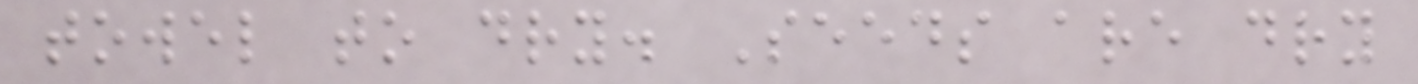towel to dry. Seeds are dry
